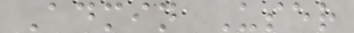Admin User
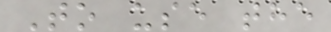To use the
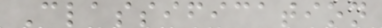Classification
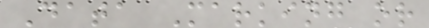Data Marking or
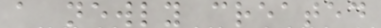a newly created
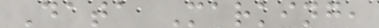Data Marking,
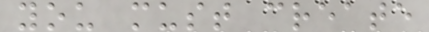you must create
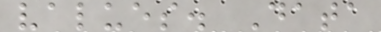values. Data
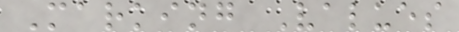Marking Values
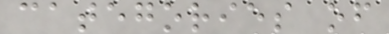categories of
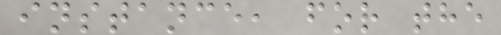instance, for the
